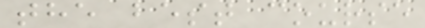the best course
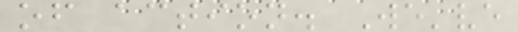of action. We've
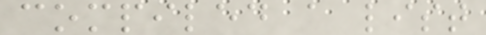compiled a list
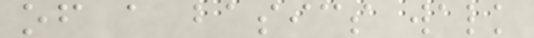of a basics walk
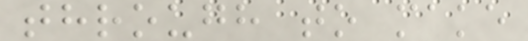through to make
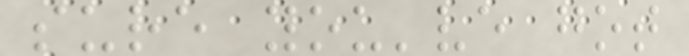sure you've got
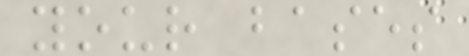your bases
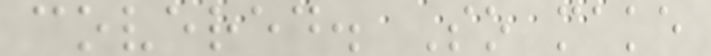covered. So make
